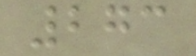273
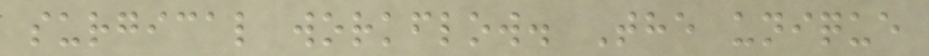surgical workflow. The unique
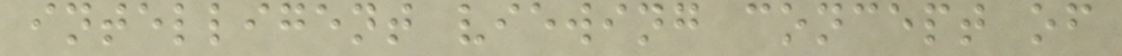intelligent viewing concept of
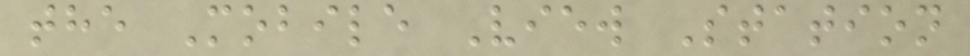the Mobile View Station
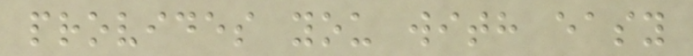provides you with easy
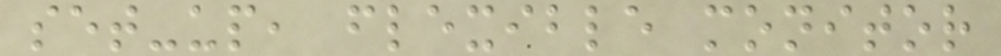set-up, flexible monitor
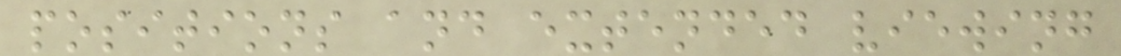positions and extended viewing
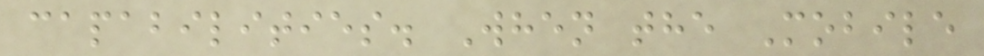capabilities. When the Mobile
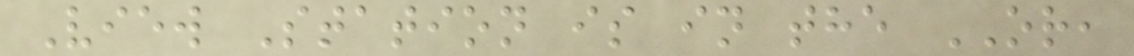View Station is in the OR,
